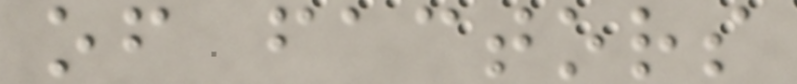of factors
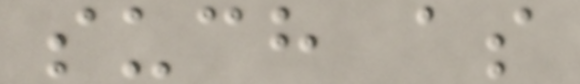such as
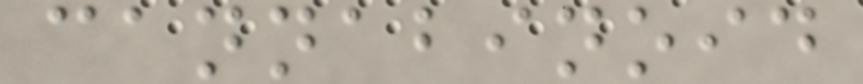cannabinoid
